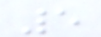5
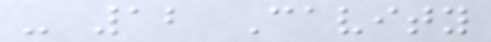- 12 Cavity
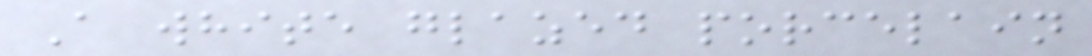A white glazed porcelain
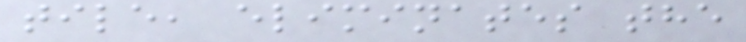tile, eliminates the
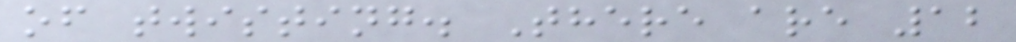of twisting. There are 12
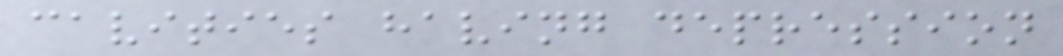cavities having depression
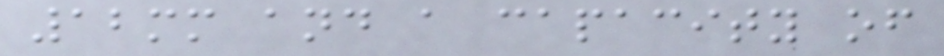12mm and a capacity of
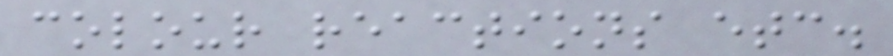colour reactions etc.
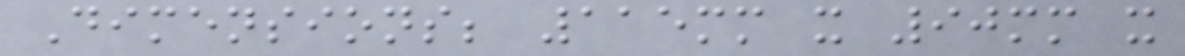Dimensions; 115mm x 90mm x
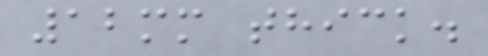12mm thick.
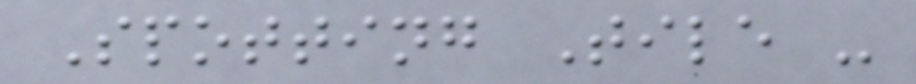Spotting Tile -
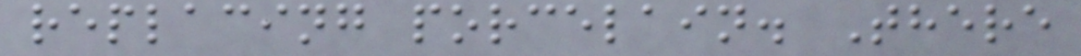replacing porcelain. There
